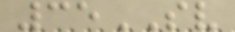35SV
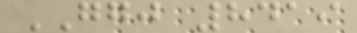GGJ 8419
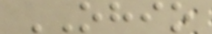OHIO
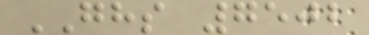GHS 7502
